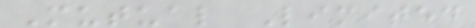Mutual Limited
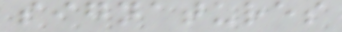signatures
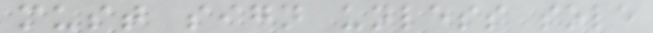must sign unless sole
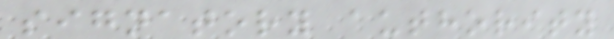signatory authority
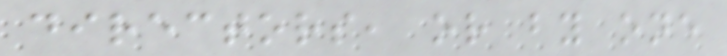directors, or by one
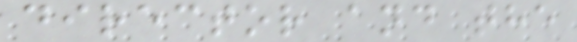director and the
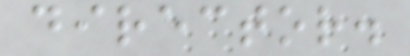director.
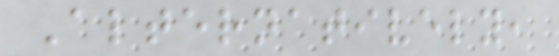Alternatively,
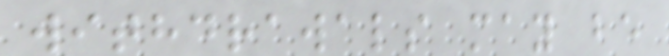withdrawals may be
